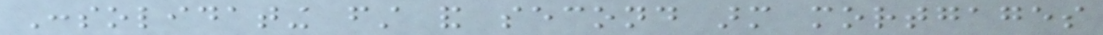Consolidating first and second arm mortgages
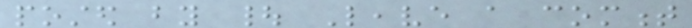posted by | Leave a comment
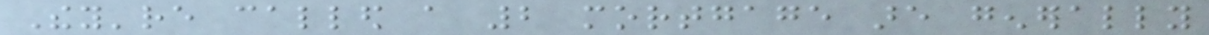They're called a 2 mortgage are generally
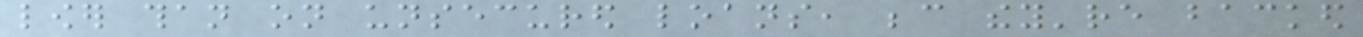lower than on unsecured loans, because they're backed
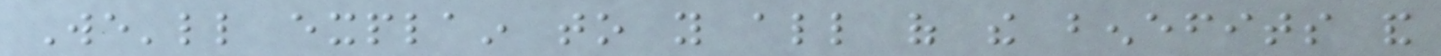We'll explain to you all of the benefits and
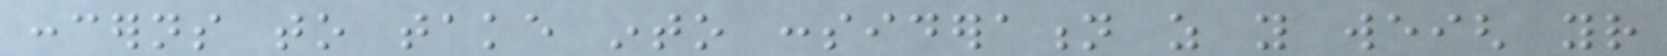concerns to take into consideration as you weigh your
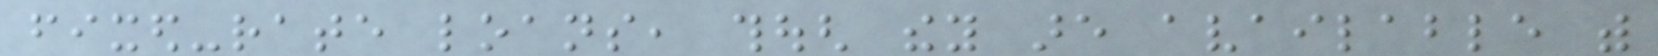fixed-rate loans, though they are available with
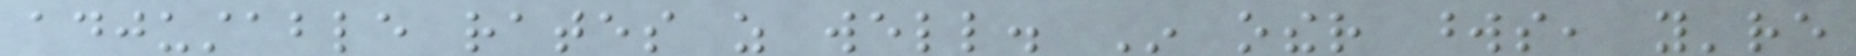adjustable rates as well. In other words, you're
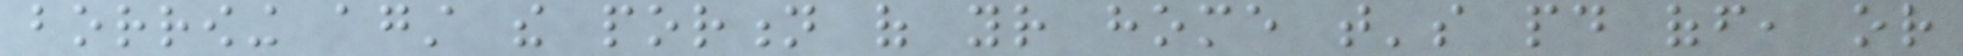borrowing against the portion of your home that's paid off, or
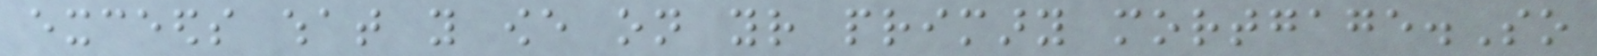exceeds what you owe on your primary mortgage.So
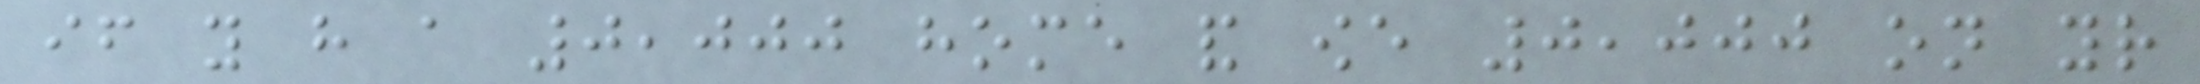if you have a 0,000 home and owe 0,000 on your
